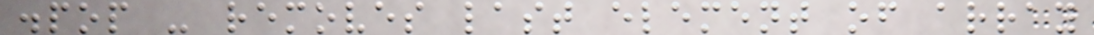.pop - removes last element of array
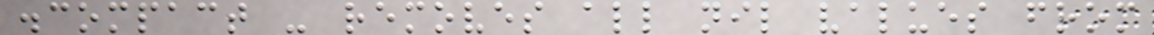.compact - removes all nil values from
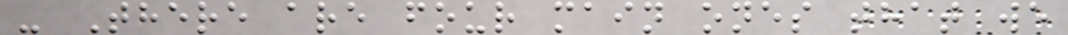- There are four main ones that we
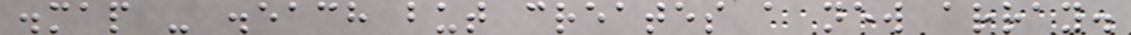.map - .each but creates a new array.
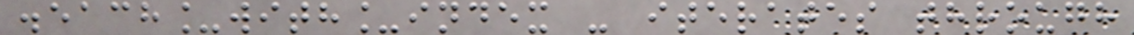.each_with_index - iterates through
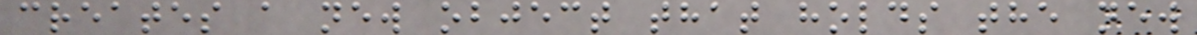creates a new object that holds the new
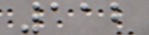112
